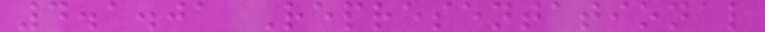4.1.01 Representational
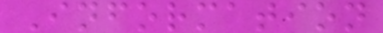Information
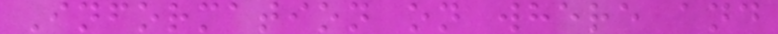Information on where and
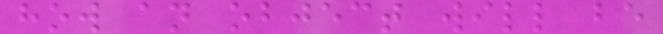how an object will be
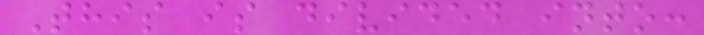This is divided into:
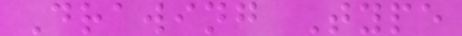Drawing Type
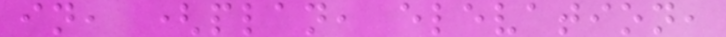in, (plan, elevation,
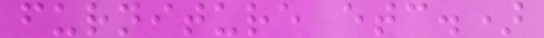furniture etc.)
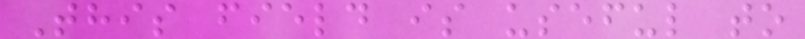This field is useful to
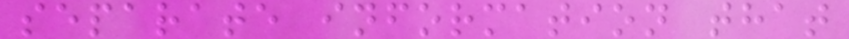separate information that
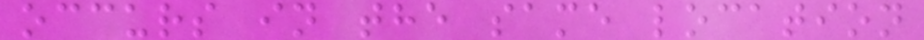occurs in the same location
